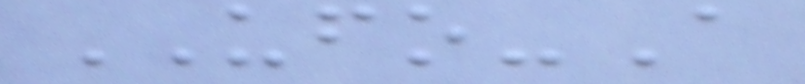UFO-A
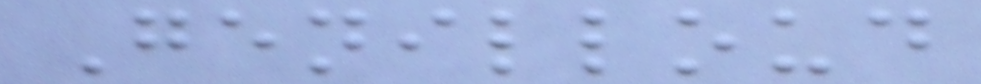Genilloud
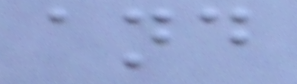and
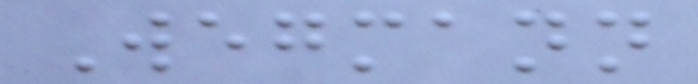Wegmann
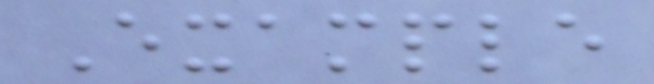Example
